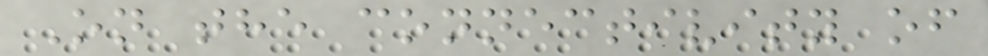On the connectivity of
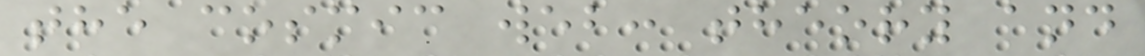the cosmic web: theory and
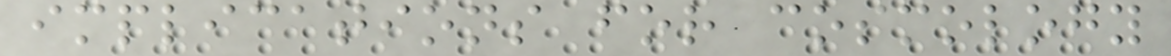implications for cosmology
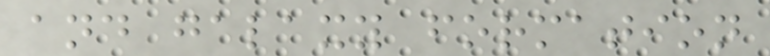and galaxy formation
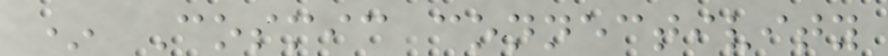* Cosmic connectivity
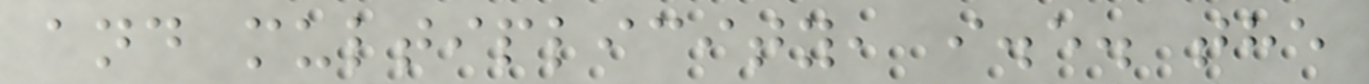and multiplicity, i.e. the
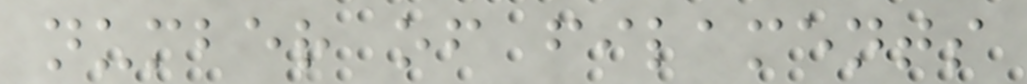number of filaments
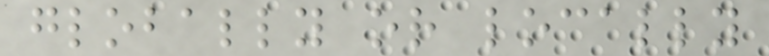globally or locally
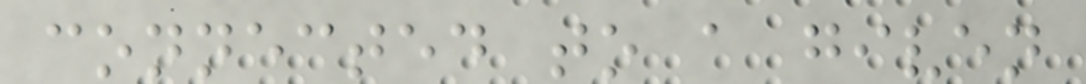connected to a given
